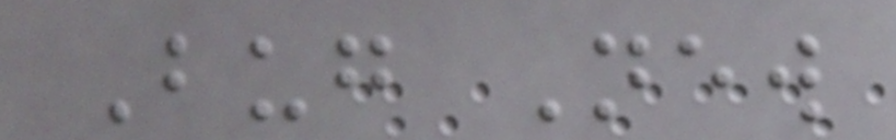Bug New
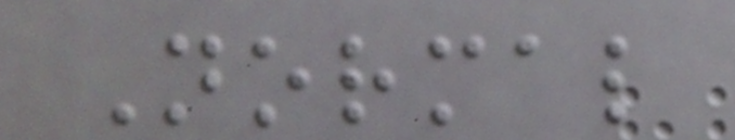Normal
